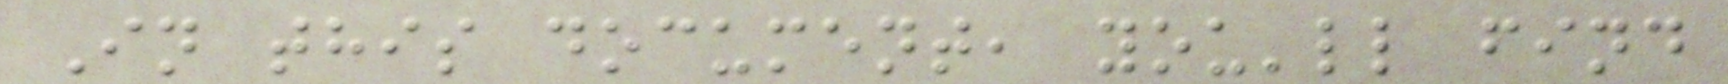In this document, you'll find
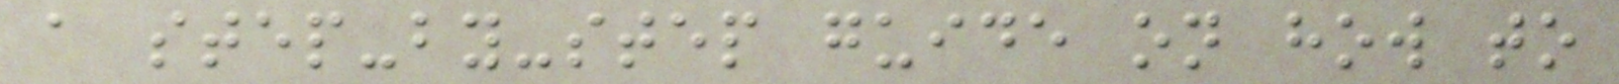a step-by-step guide on how to
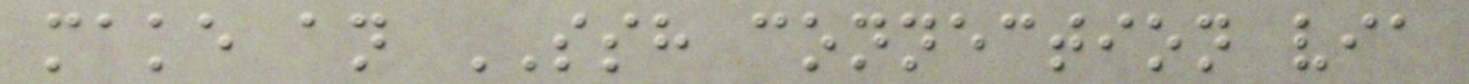make an SSH connection via
